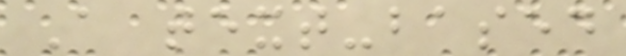A text-based
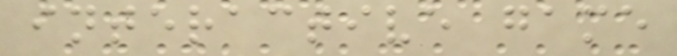interactive game
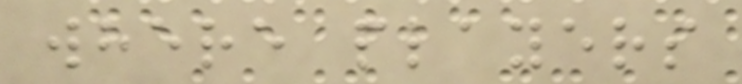where players
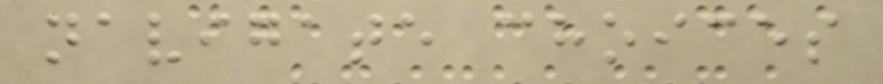navigate choices
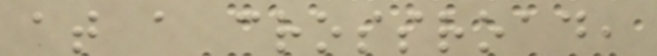at a crossroad,
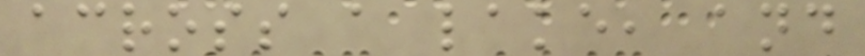across a lake, and
